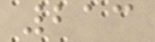213
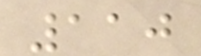110
